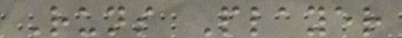Runs Player
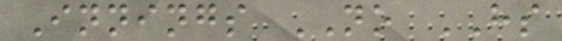Innings NO HS
